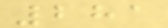281
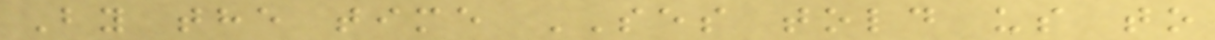By the time SES told us to
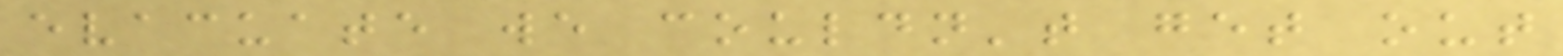evacuate we couldn't get out
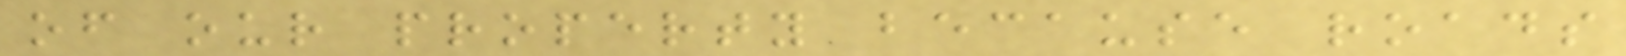of our property because roads
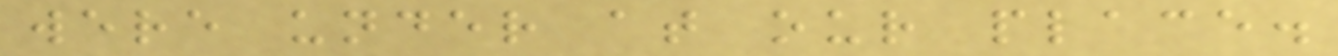were under at our place.
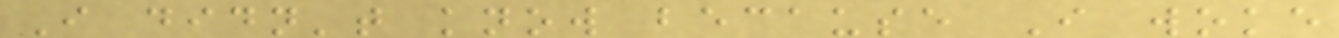I didn't know because I woke
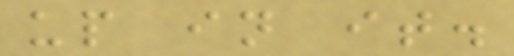up in it.
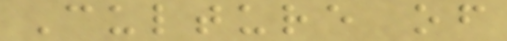Culture of
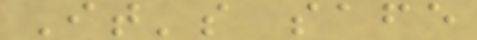It's safe
